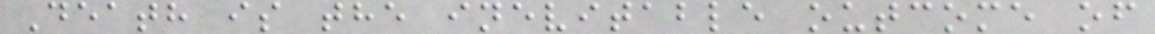Death is the inevitable outcome of
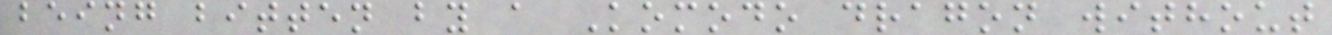being bitten by a Komodo dragon without
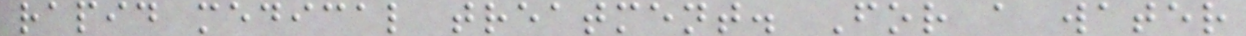rapid medical treatment. For a water
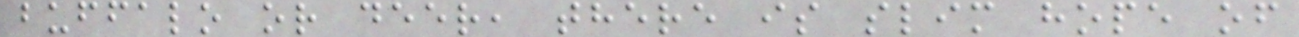buffalo or deer, there is slim hope of
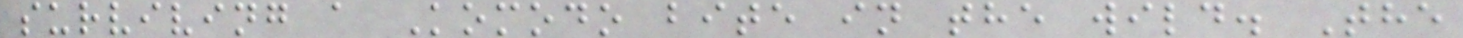surviving a Komodo bite in the wild. The
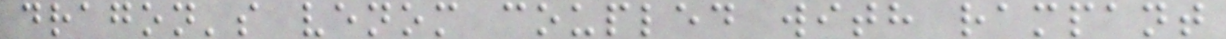dragon's venom coupled with rampant
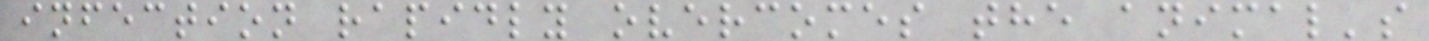infection rapidly overcomes the animal's
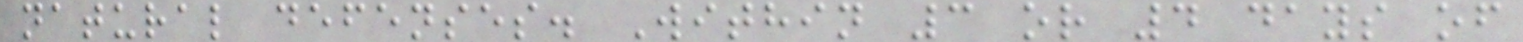natural defenses. Within 3 or 4 days of
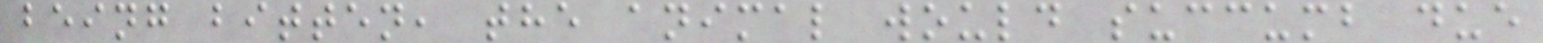being bitten, the animal would succumb due
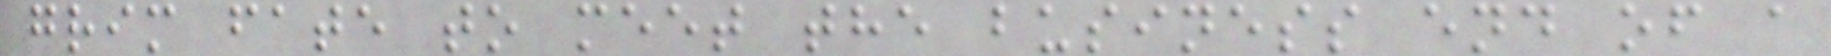grim fate to meet the business end of a
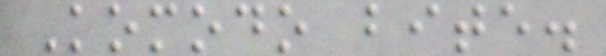Komodo bite.
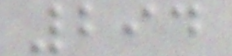294
